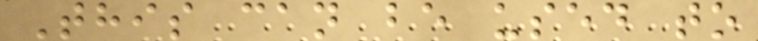This can be used to
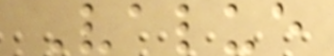Value
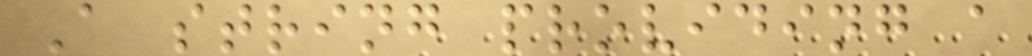A string providing a
